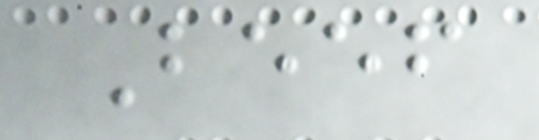Beef
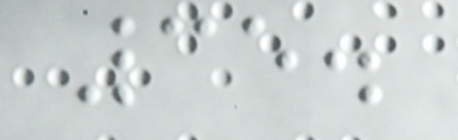35.
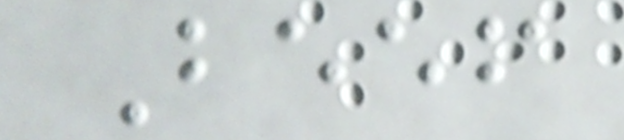Beef
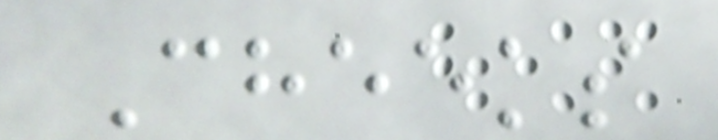Cheeks
